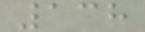138
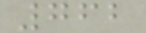762
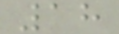18
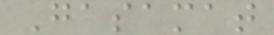Gasamat
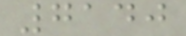7140
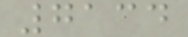7134
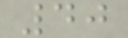40
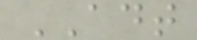ADT
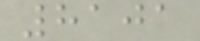8101
